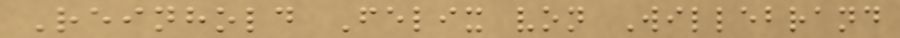Reinhold Felix von Willebrand
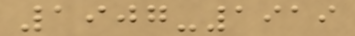1907-1919
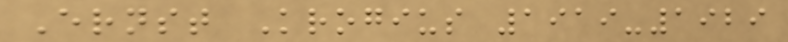Ernst Krogius 1919-1929
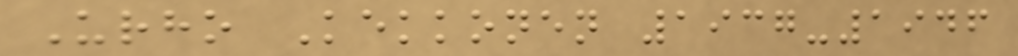Urho Kekkonen 1937-1946
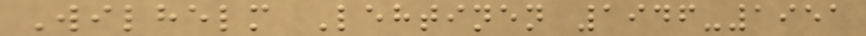Wilhelm Lehtinen 1946-1951
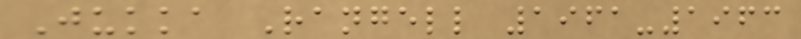Jukka Rangell 1961-1963
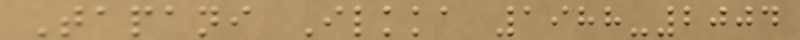Tapani Ilkka 1988-2004
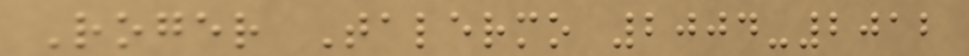Roger Talermo 2004-2012
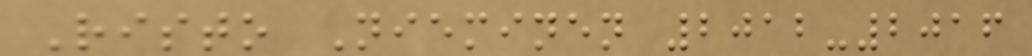Risto Nieminen 2012-2016
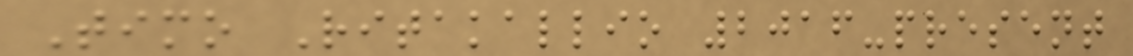Timo Ritakallio 2016-present
